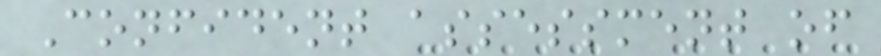Confident assessment of
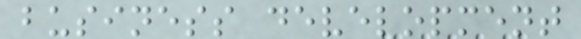business development
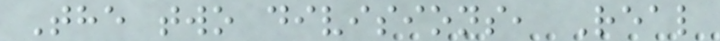The two divisions, Real
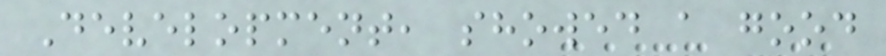Development, showed a good
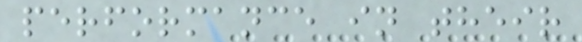performance in their
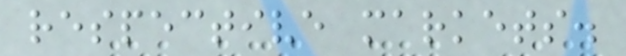respective markets.
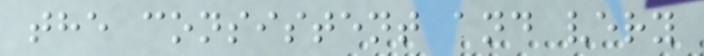the consistent and very
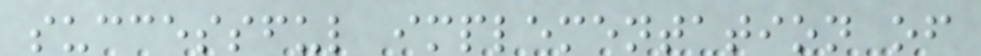successful implementation of
